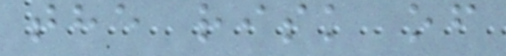the risk of
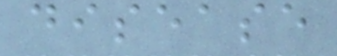disease
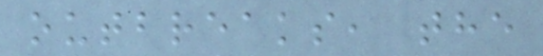outbreaks, the
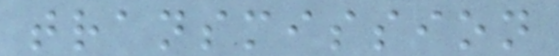transmission
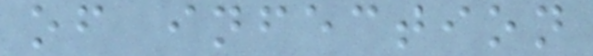of infection
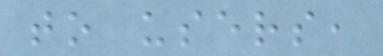to users,
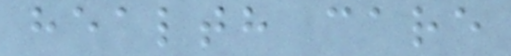health care
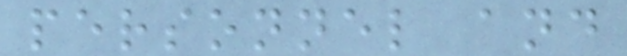personnel and
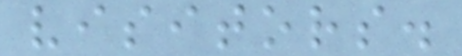visitors.
